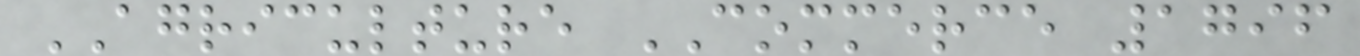AGRICULTURE COMMERCE 1796
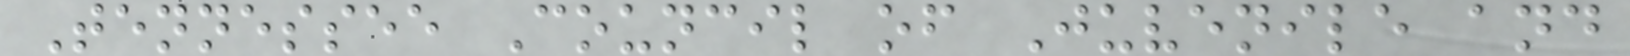Tennessee Council of Juvenile and
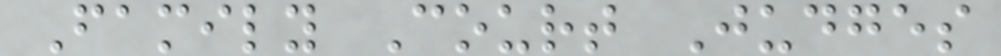Family Court Judges
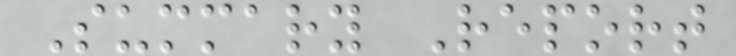Summary Report
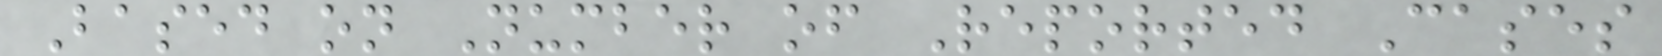Based on Number of Reported Cases
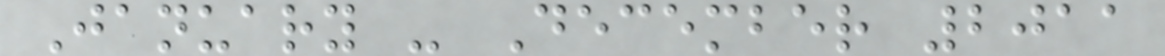January - December 2011
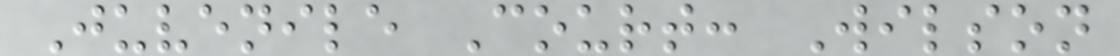Juvenile Court: Wilson
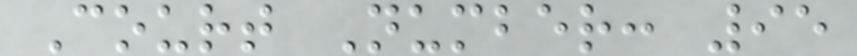Court Number: 95
